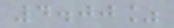4.00%
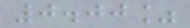0.00%
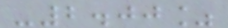-2.00%
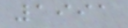1991
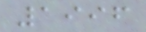1996
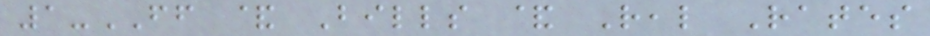1-FF & Bills & Real Rates
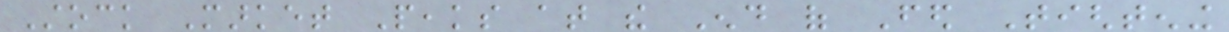Stock Market Peaks at the End of Fed Tightening
